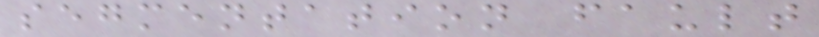segmentation fault
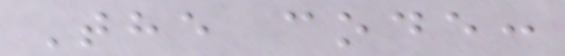The code:
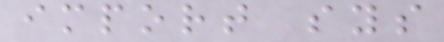import sys
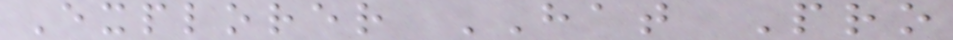Explorer HAT Pro
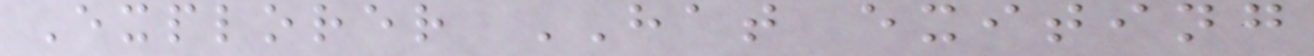Explorer HAT exiting
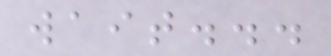wait...
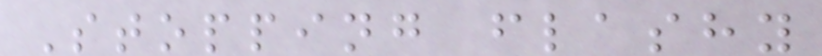Stopping flashy
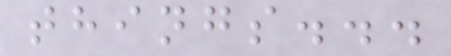things...
